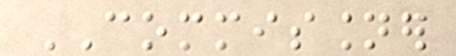COMMISSIONER
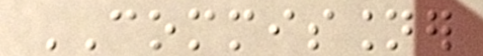COMMISSIONER
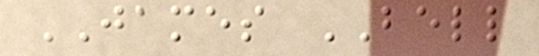JAMES BELL
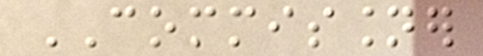COMMISSIONER
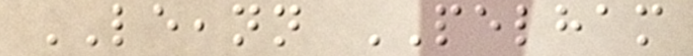LEEANN PELHAM
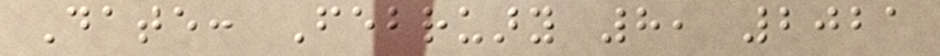Date: February 8, 2021
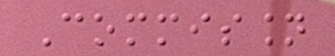Commission
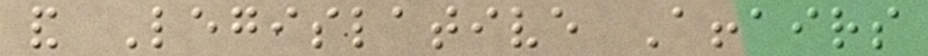and Legislative Affairs
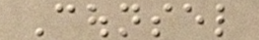Counsel
